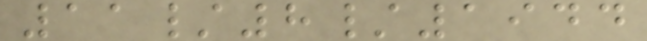11/8/1944
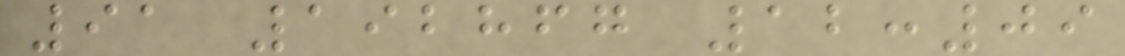91 192867 12:09
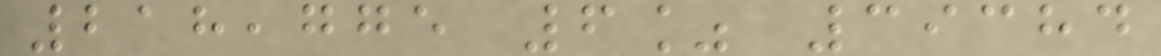218,775 6% 39384
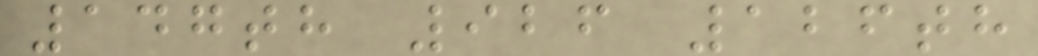147th 926 126th
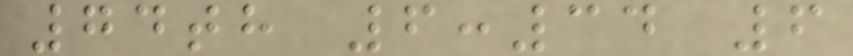74th 6:34 6
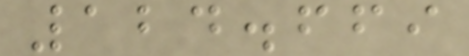124.669
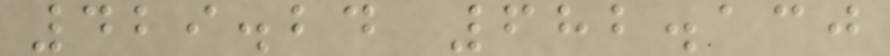429.24 682.130
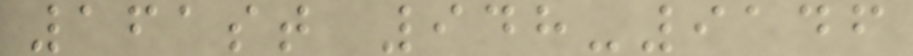161st 948-9146
